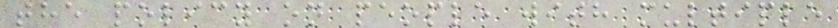the policy on people with multiple
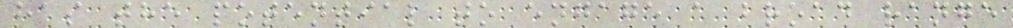has the potential to engage a broad range
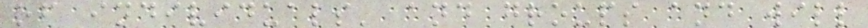of individuals' and groups and will
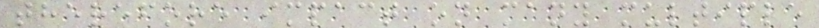therefore impact on many multiple
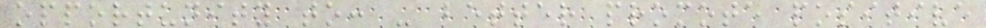opportunity to: - better promote positive
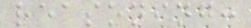reasoning:
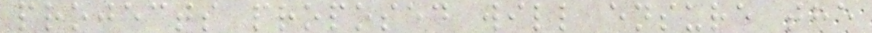projects proposed will ensure the
